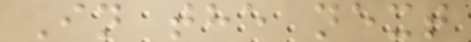In the next
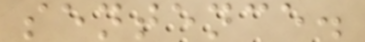sentence.
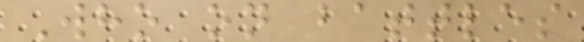Who on battles
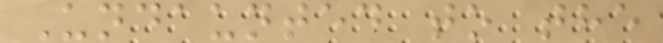Undaunted to the
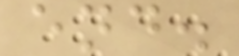end.
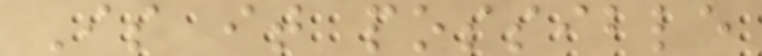Is it possible
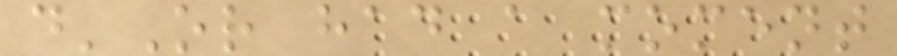d'Or had a moment
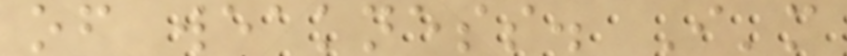of weakness. I'm
